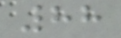88
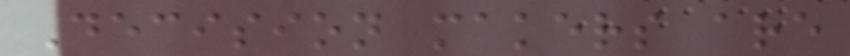Decision makers are
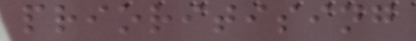prioritising
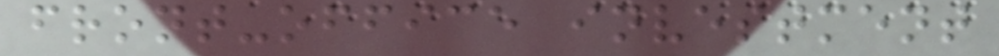front-office investment
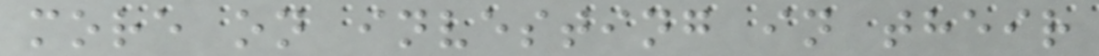more on investing in their
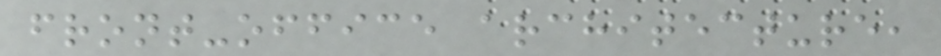front-office architecture,
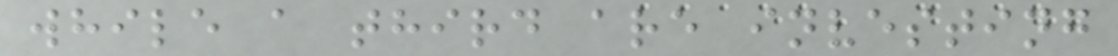while a third are investing
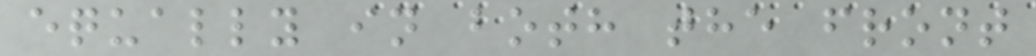equally in both the front
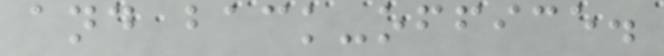and back-office.
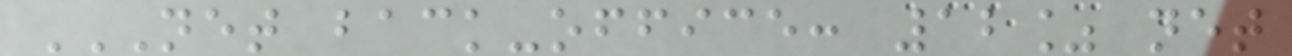NET BACK-OFFICE: 12% NET
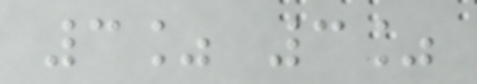3% 3%
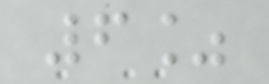6%
